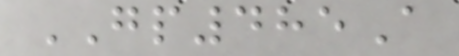GP485A
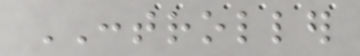CONTROLLER
